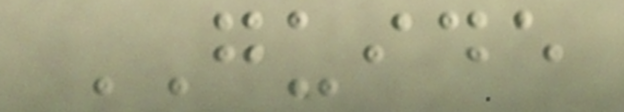GUIDE
